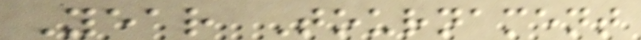Year Tournament
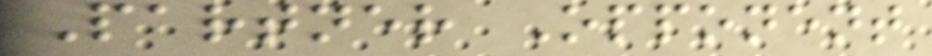Partner Opponent
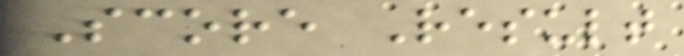Score Result
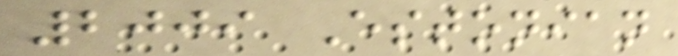2009 Estonian
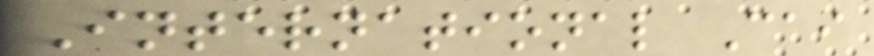International Cai
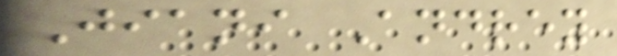Jiani Andrey
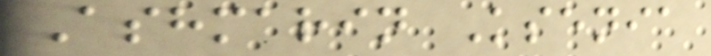Ashmarin Ksenia
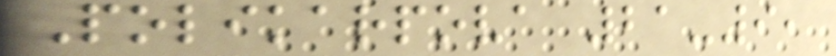Polikarpova 21-9,
